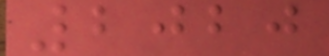2020
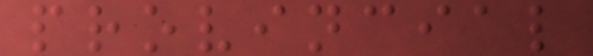provincial
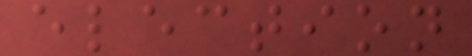election
